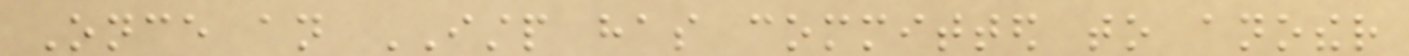Once an ISTP has committed to another
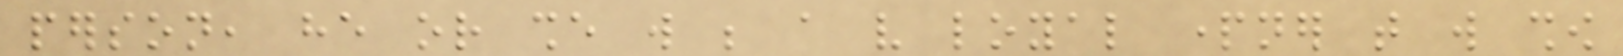person, he or she will be a very loyal partner that will show
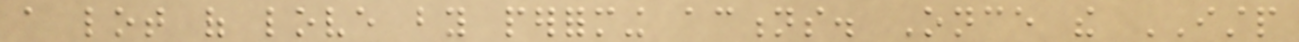a lot of love by performing actions. Once the ISTP
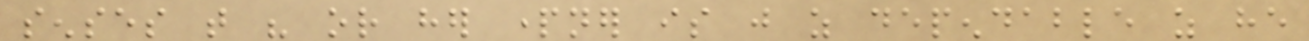senses that his or her partner is just as dependable as he
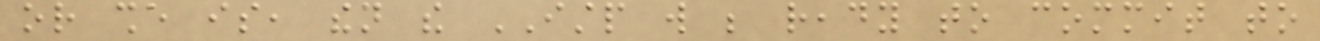or she is, then the ISTP will be ready to commit to
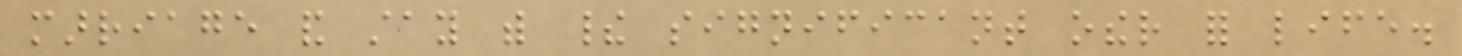marriage and stay with their significant other for life.
